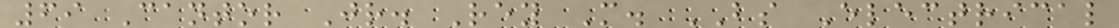69 Cantor Jr. Rey M. BS Electrical
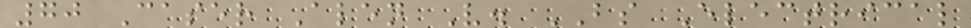70 Caser Alen V. BS Electrical
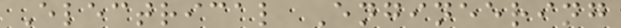Electrical Engineering
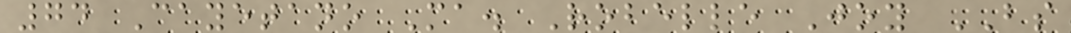74 Cayetano Ma. Robelle Joy BS
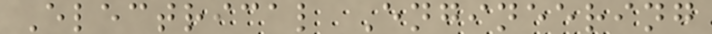Electrical Engineering
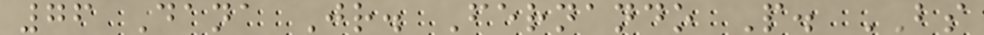76 Dana Jr. Fernando P. BS
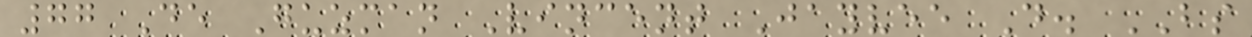77 De Guzman Vincent Jayvee D. BS
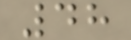48
